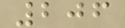206
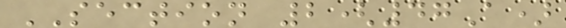SECTION 2(47A)
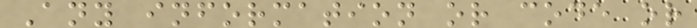Any information or code or
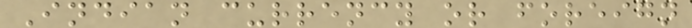Indian currency or foreign
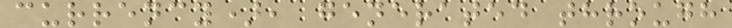currency), generated through
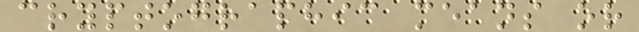cryptographic means or
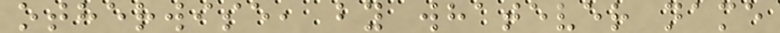otherwise, by whatever name
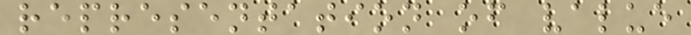representation of value
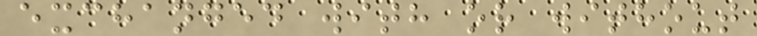exchanged with or without
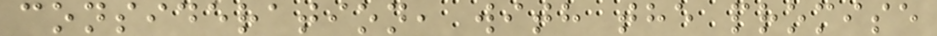consideration, with the promise
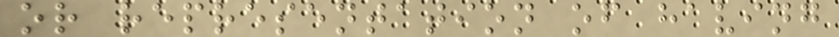or representation of having
